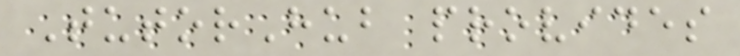TutorHub provides
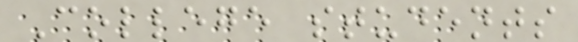College students
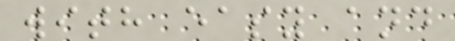with easy and
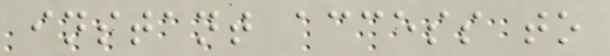instant access to
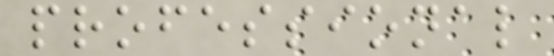professional
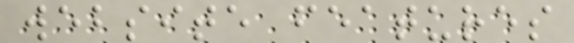website features
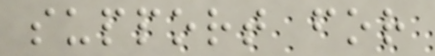support for
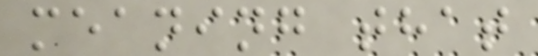meaning that
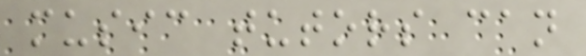music tutors can
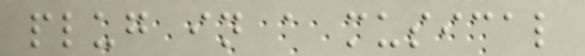plug in a musical
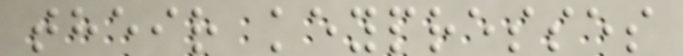their keypresses
